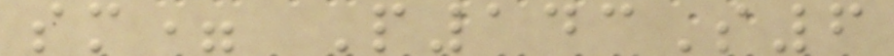sm= P143S6
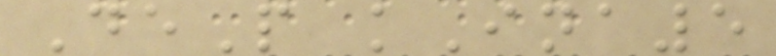DeP kIna5
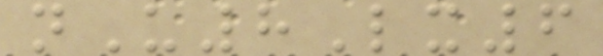nU8Lx6
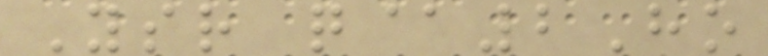Ysr q@2Ho
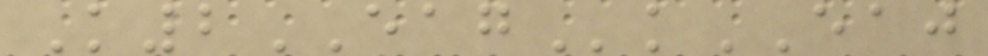K2EAGkEAJ
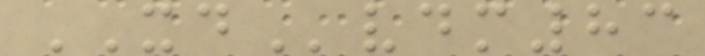XDvdm83
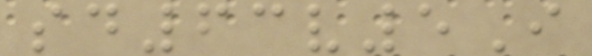sd63v5I
